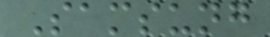Samsung
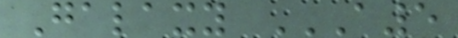Galaxy A5
